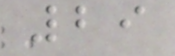29
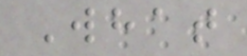What
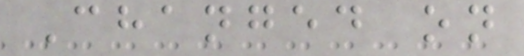Changed on
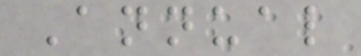Annual
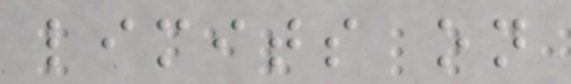limits on
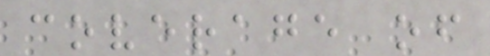coverage of
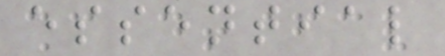essential
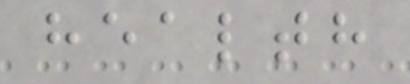health
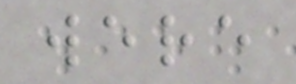were
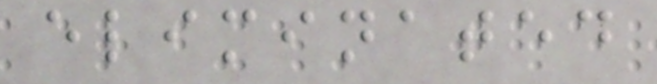eliminated
